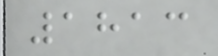1813
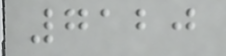7120
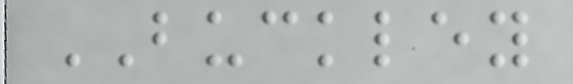BUCKLEY
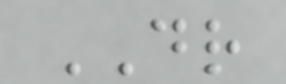DR
